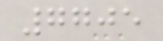7705
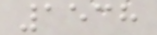1538
